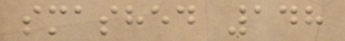smashed 148
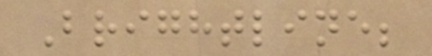Brightline;
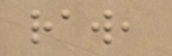raw,
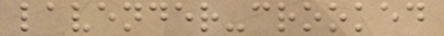lavender-crooked
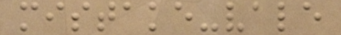mistake-vale
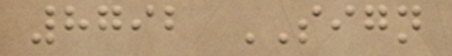8792 SIGN
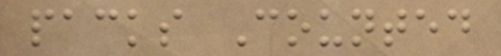packs Counted
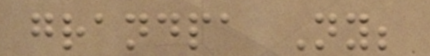grandpa Ny;
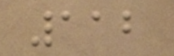112
